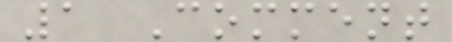1 Comment
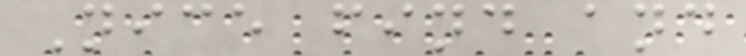Nice find and
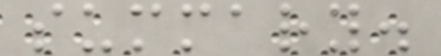summary.
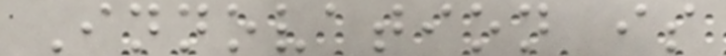Innovation is
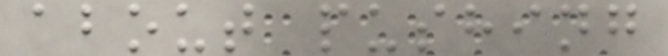about pushing
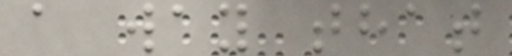a way that
